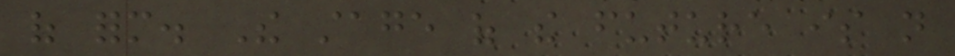of form. The stage of the future is not
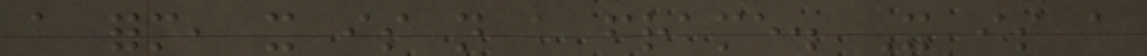a form, it is not a frame. It is a
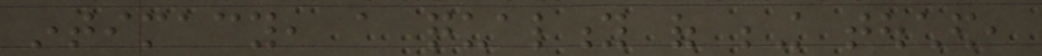intimacy, a quality of being touched,
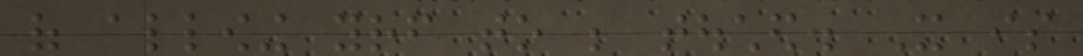of allowing yourself to be touched. It is
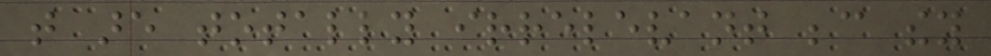that are totally irrelevant because they
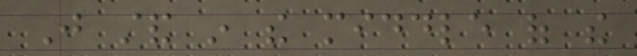Just stand in the middle of the
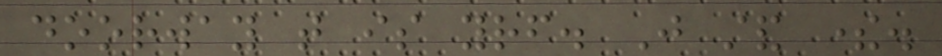doorway that is yourself. Just stand there.
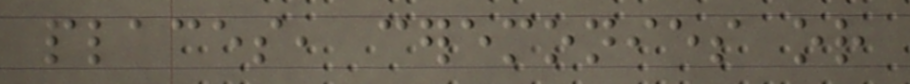places, ceremonies or
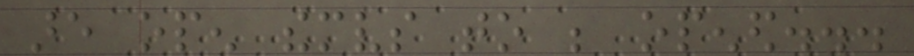are open themselves to be opened...
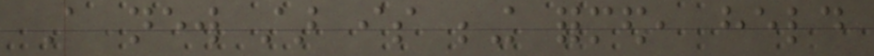A new star is being formed, held
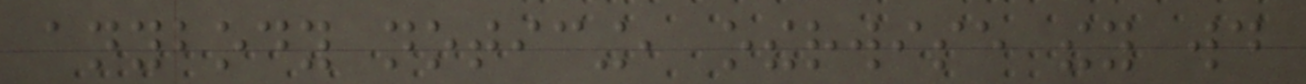anybody noticing, otherwise they would
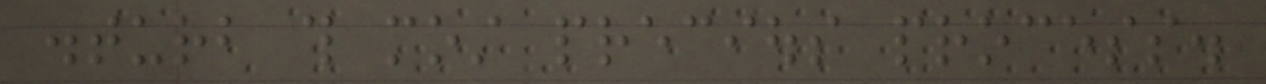disturb this most precious process.
